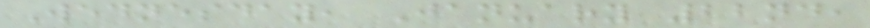Wednesday, January 22nd,
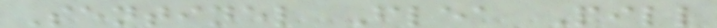Sentinel Flea Pill
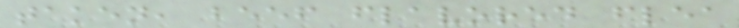taken, beef flavored flea
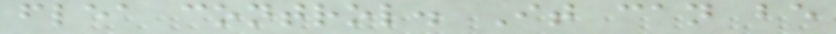flea control. It can be
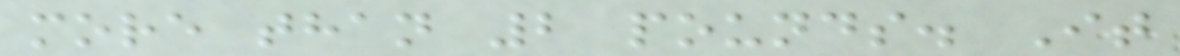more than 2 pounds. It
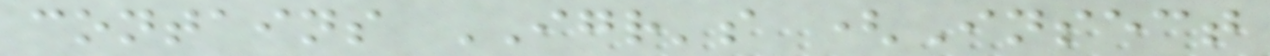contains IGR's (Insect
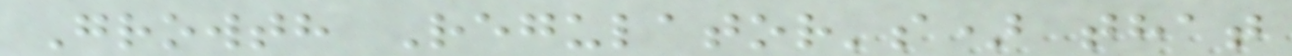Growth Regulator's) that
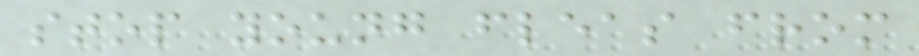stop young fleas from
